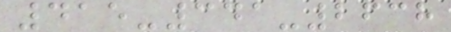415-341-2638
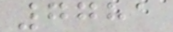7781
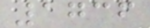1736
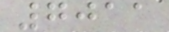7011
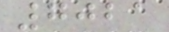7021
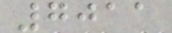7011
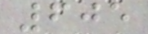605
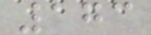173
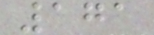171
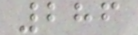286
